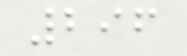296
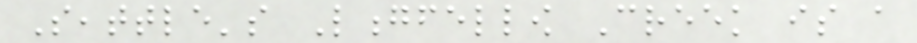Seattle's Longfellow Creek is a
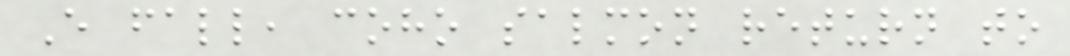Every fall, coho salmon return to
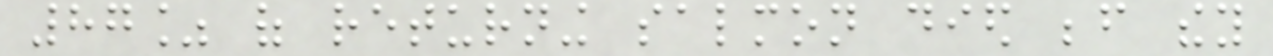87% of returning salmon died before they
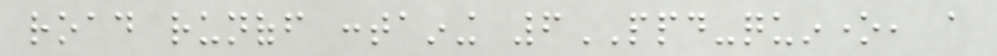road runoff containing 6PPD-quinone, a
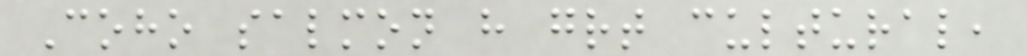Coho salmon have great cultural,
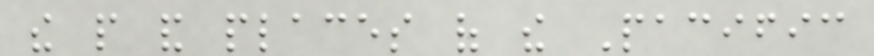the people and places of the Pacific
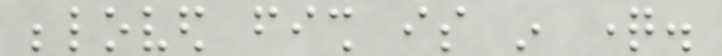beloved fish is in question.
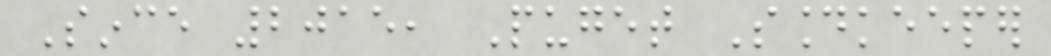Since 2015, Puget Soundkeeper
